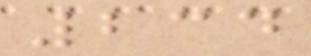234
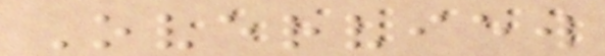Overview
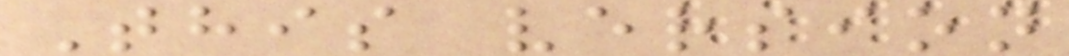This version
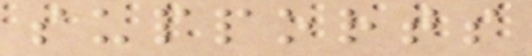supports
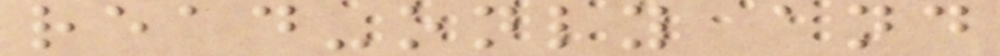read-only and
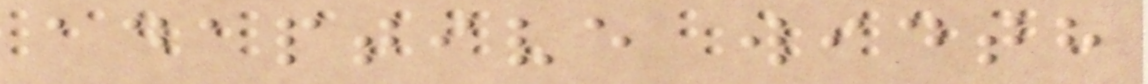adaptive width
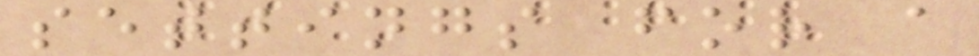settings for a
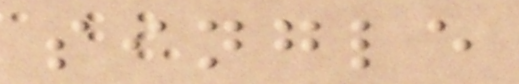single
